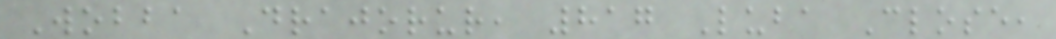Wobba Drajorur, 817 Luba Close,
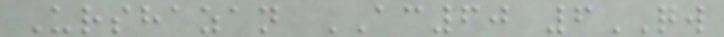Urshazan AC60 6QW
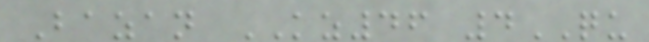Bazan KZ46 4QU
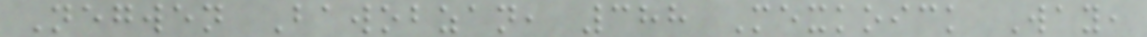Negwen Bawobzan, 388 Mexkoick Way,
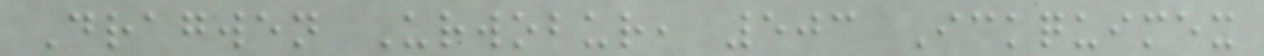Dragwen Urwobur, 503 Ickquimex
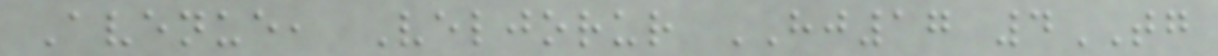Avenue, Veljorur HJ17 4TG
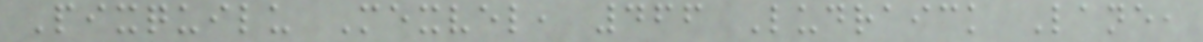Pixquilu Mexvel, 466 Ludraick Lane,
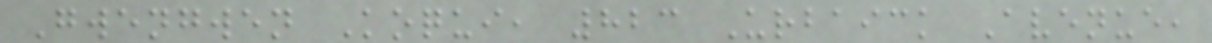Gwengwen Koqui, 823 Urbaick Avenue,
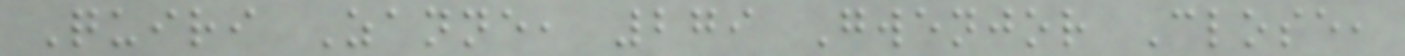Quiri Zanne, 279 Gwenjor Close,
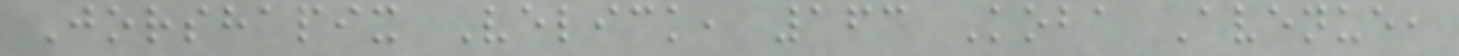Jorshapix Velick, 163 Koba Avenue,
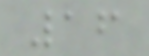16
